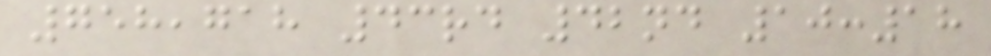758,718 43rd 42nd 10:18
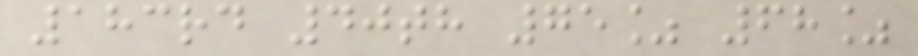183rd 40th 75% 68%
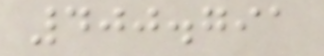400.791
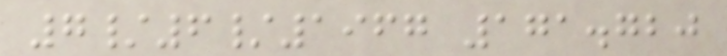7/6/1967 171.720
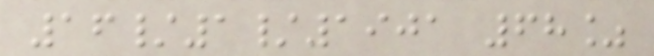16/1/1901 68%
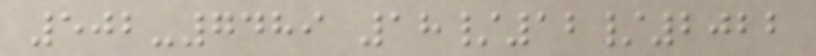502-7489 18/12/2022
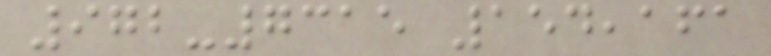972-7315 154,161
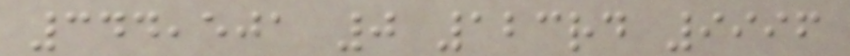344,501 0 123rd 9996
